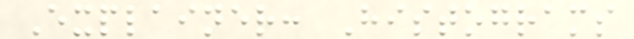Explainer: Histograms
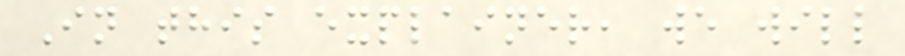In this explainer, we will
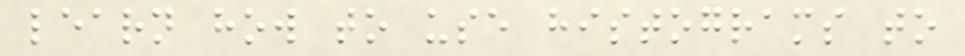learn how to use histograms to
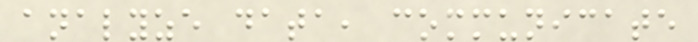analyze data, communicate
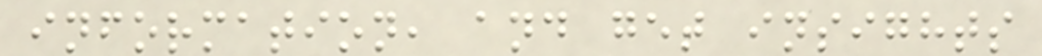information, and get insights
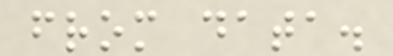from data.
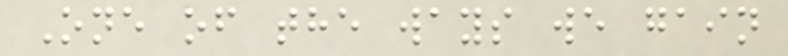One of the ways we gain
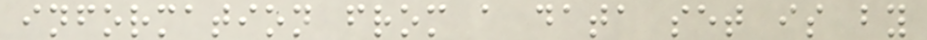information from a data set is by
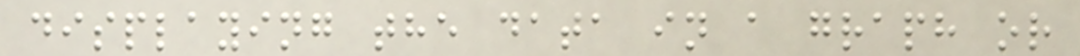displaying the data in a graph or
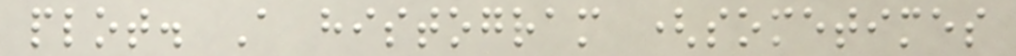plot. A histogram (sometimes
